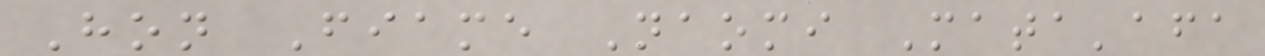Hon Fiame Naomi Mata'afa
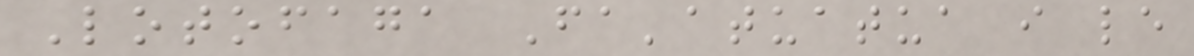Lotofaga Fa'atuatua i le
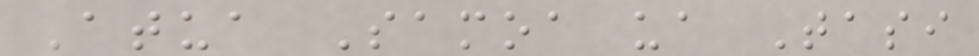Atua Samoa ua Tasi
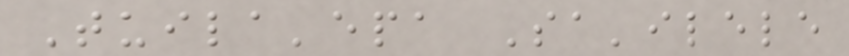Tuila'epa Sa'ilele
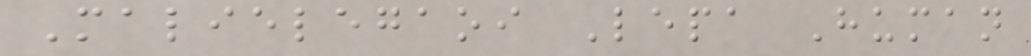Malielegaoi Lepa Human
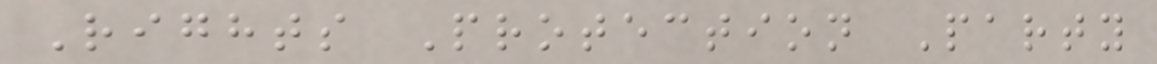Rights Protection Party
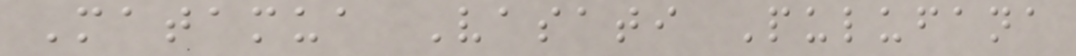Matamua Vasati Pulufana
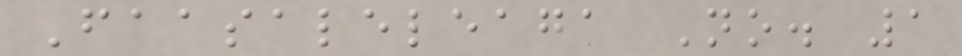Faasaleleaga No. 1
